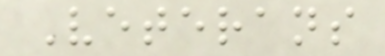Veterans
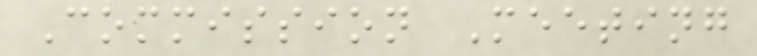Commission Meeting
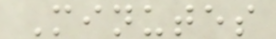Minutes
